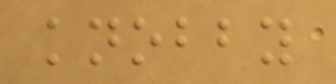knobby
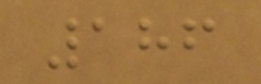186
